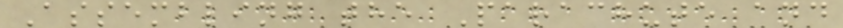Assembling the Parachute and
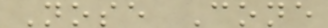Nose Cone
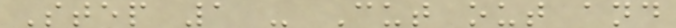Step 1 - Cut out and
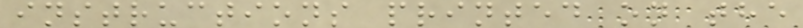instructions printed on the
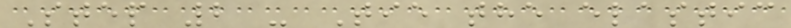Step 2 - Tie the elastic
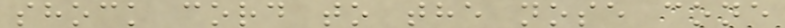shock cord to the nose cone
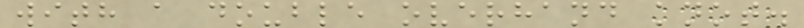with a double overhand knot.
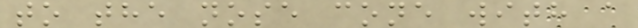to the nose cone with a
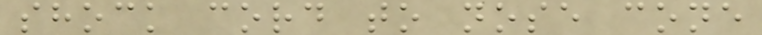shock cord to nose cone
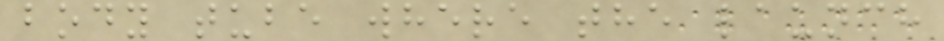body tube where the launch
